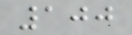100
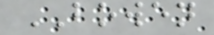BOWEN
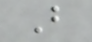B
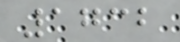1732
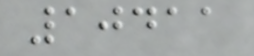10411
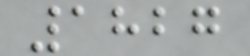1827
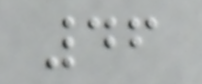46
